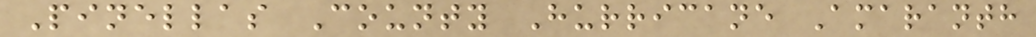Pinellas County Hurricane Amaranth
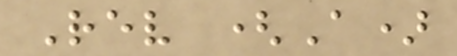Rev (A)
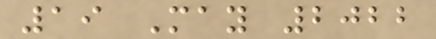19 May 2022
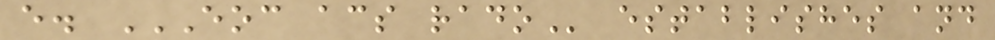e. EOC ACS RADO establishes and
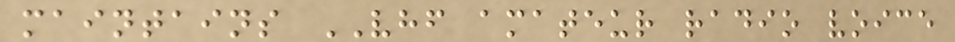maintains VHF amateur radio voice
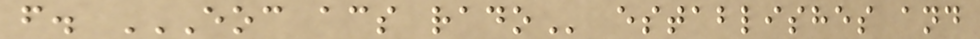f. EOC ACS RADO establishes and
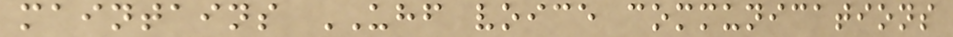maintains UHF voice communications
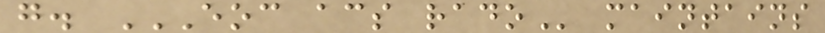g. EOC ACS RADO maintains
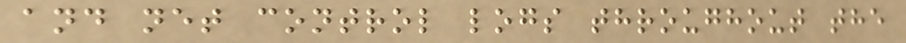and net control logs throughout the
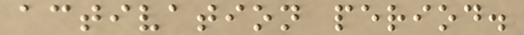activation period.
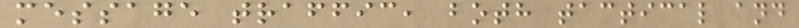message traffic, both tactical and
